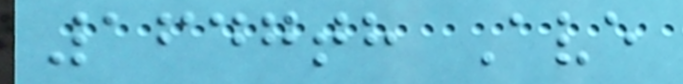1647th Ave
